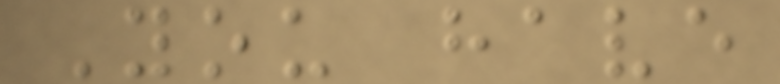You have
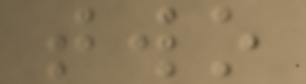two
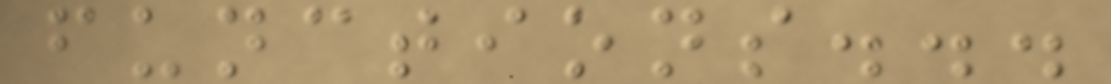functions...
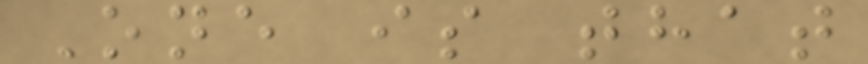One is that
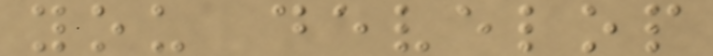you develop
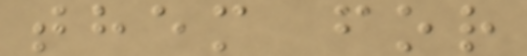them for
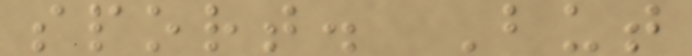sport. But
